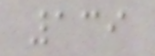139
